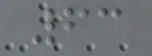63
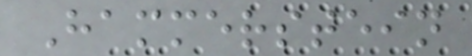Hammerstein
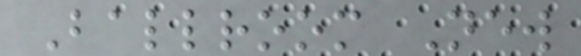Ballroom New
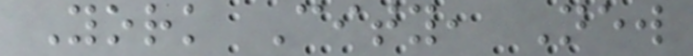York City, New
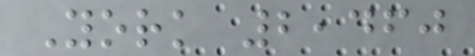York 2,460
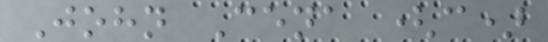John Cena (c)
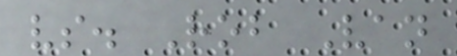vs. Rob Van
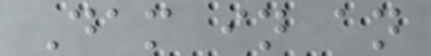Dam in an
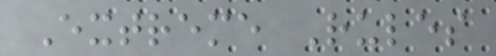Extreme Rules
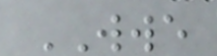WWE
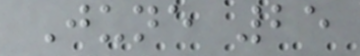June 25
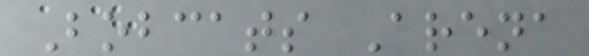Bobcats Arena
